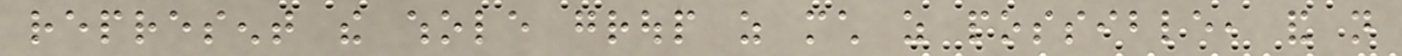represent the whole group as much as possible, and not
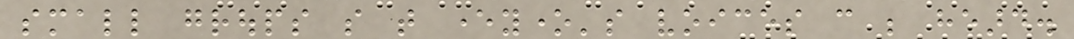small groups so that everyone's voices can be heard.
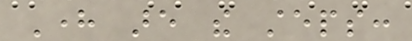Here are the steps:
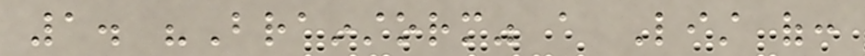1. "Brainstorm" a List of:
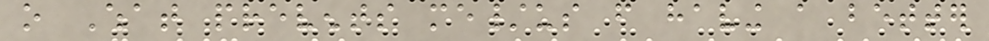o What prevents me/us from having a better
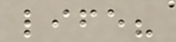life?
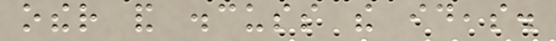other and discuss the ideas.
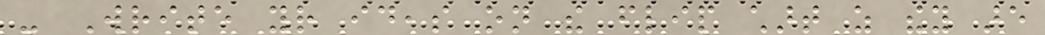- Write your ideas on the flip chart as they are
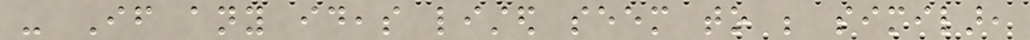- If any ideas listed seem to be similar,
